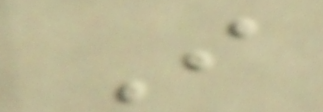I
